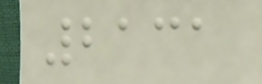2131
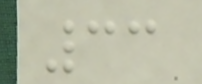33
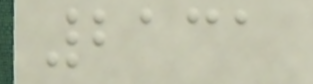2131
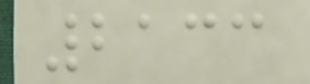2133
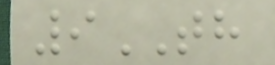9TH
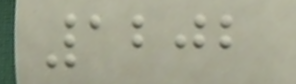1202
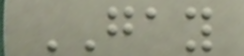GAY
